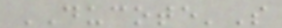DUCOTE'S
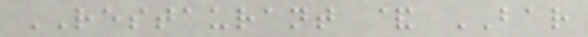RESTAURANT & BAR
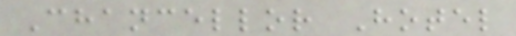Chancellor Hotel
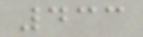433
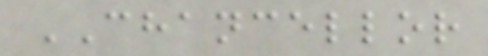CHANCELLOR
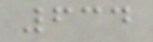634
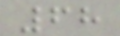68
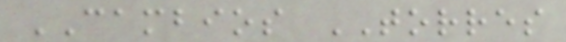CAMBIOS TORRES
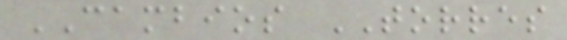CAMBIOS TORRES
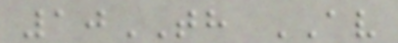10TH AV
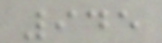945
